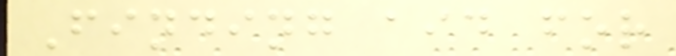Finding aid for
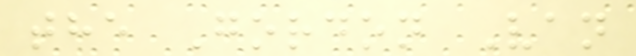the Gordon Van
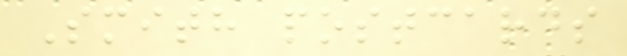Smith postcards
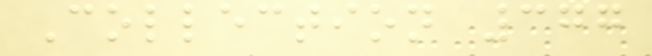Collection 377
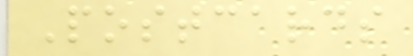Postcards
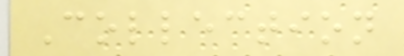Collection
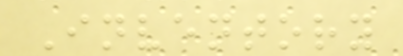Inventory
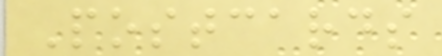Postcards
